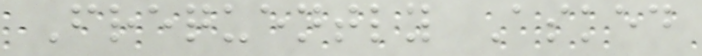Frequently Asked
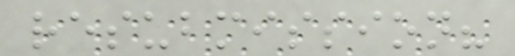resubmission?
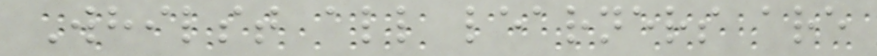Whilst all learners are
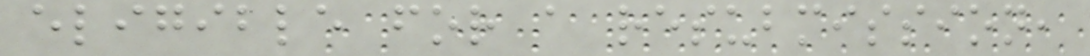eligible for a resubmission,
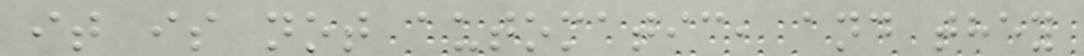it is not automatic, and they
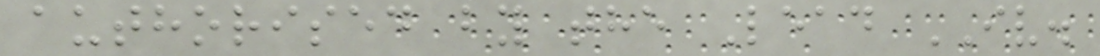authorised by the Lead IV.
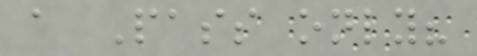a Pass only?
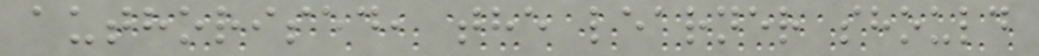authorised, the learner should
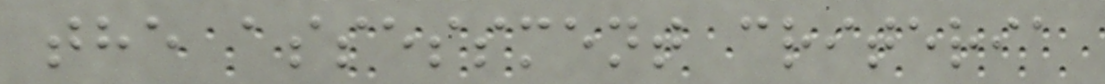the assessment criteria
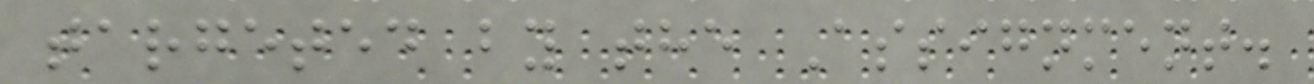targeted by the Assignment.
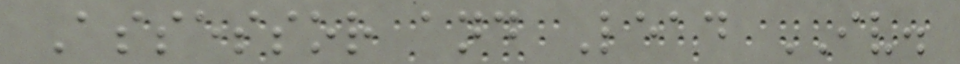Assessor and Lead IV.
